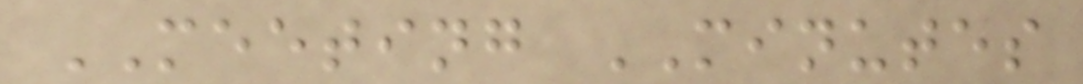MEETING MINUTES
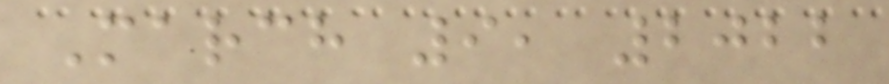March 9, 2022
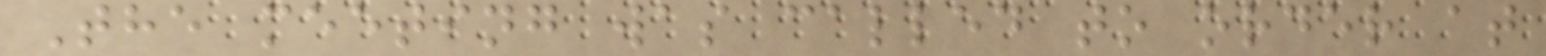The meeting was called to order at
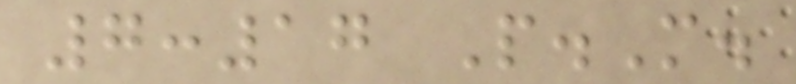7:17 P.M.
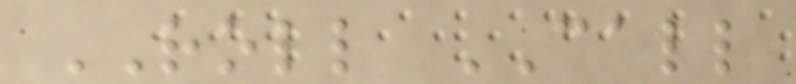ROLL CALL
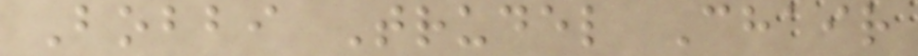Bobbi Trudel Chair
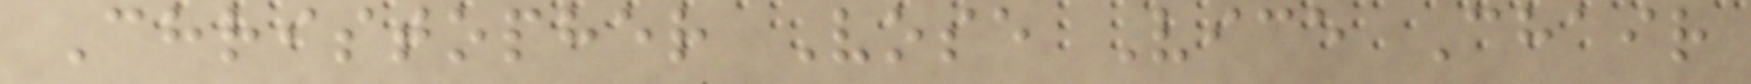Christopher Vose Vice Chair
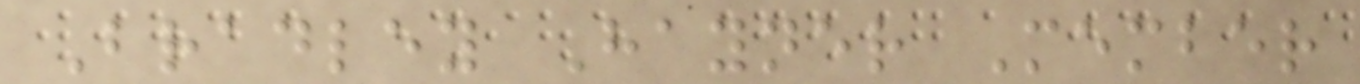Bradley Hayner Member
